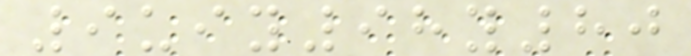9uiy98y80
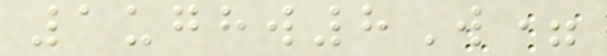1ughw8W=
